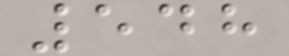548
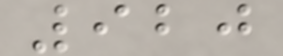920
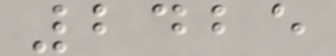2425
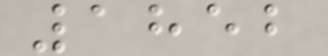1852
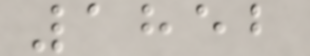1852
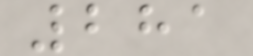281
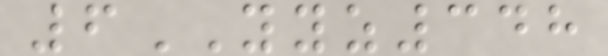6YYZ348
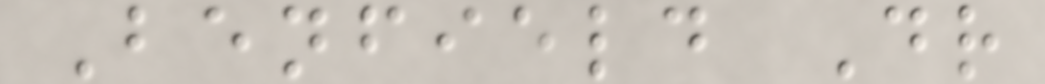Benfield Dr
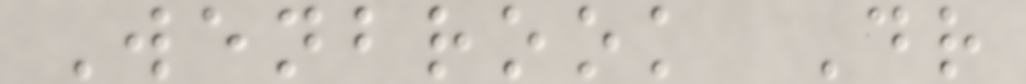Wenbrook Dr
